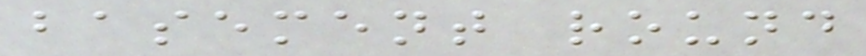basement round
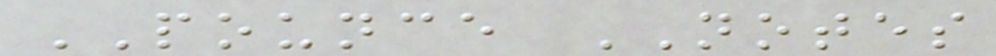POUNCE NOTES
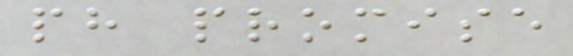ph promise
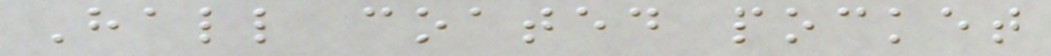Hall coated pocket
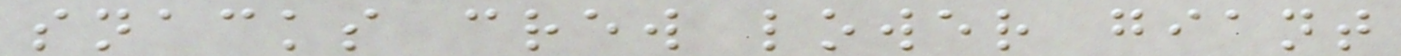snacks crew lower giant
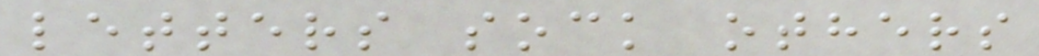letters sock others
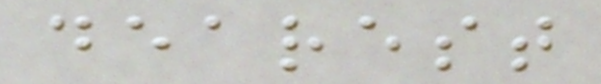dearest
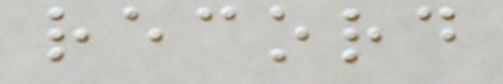record
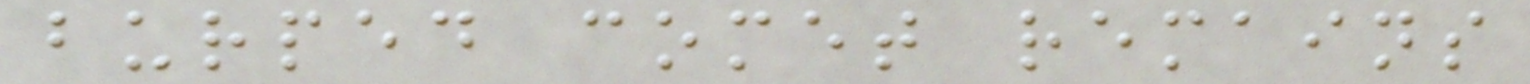burped comet remains
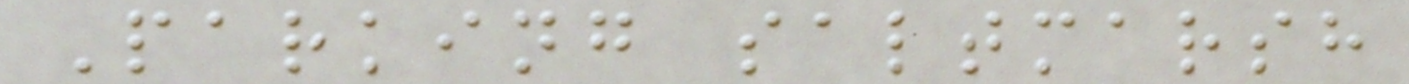Parking saltmarsh
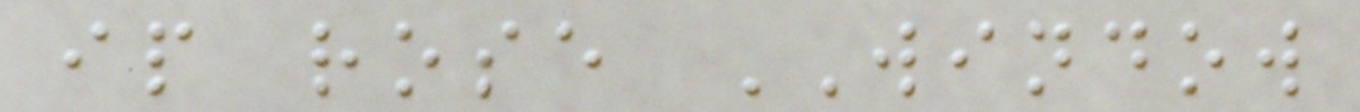ip rose WINDOW
